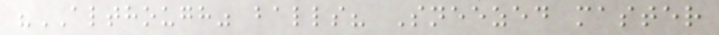"ALTHOUGH" balls? Sneezed master
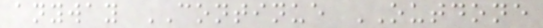anyway CONTINUE OUTDONE
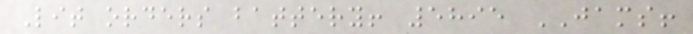Lit orders battery! 5895 JAMS!
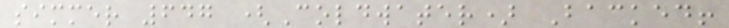simmer 647 (Coldwater) Backed!
